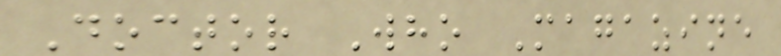Doctor Who Magazine
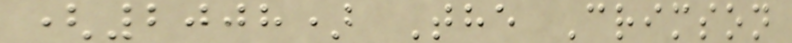(2008) The Crimson
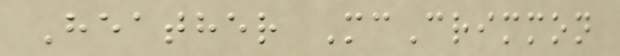Heather McCrimmon
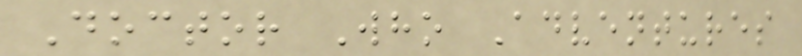Doctor Who Adventures
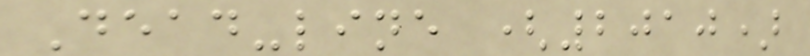Dead-line (2010)
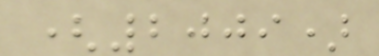(2009)
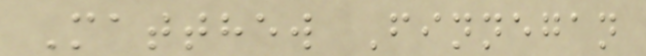Matthew Finnegan
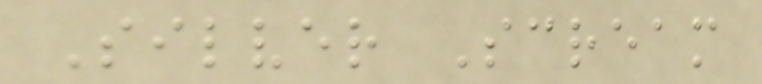Silver Scream
